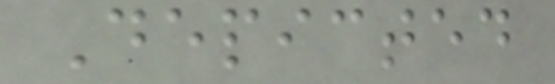Depicted
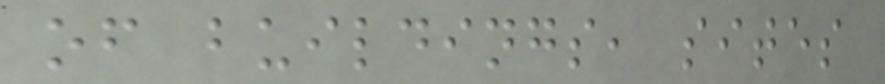of buildings, sites
